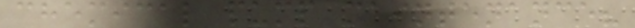chemical pump maintenance?
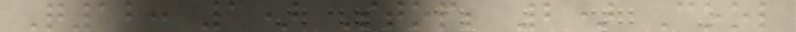Q12: 1) Stop; 2) Cool
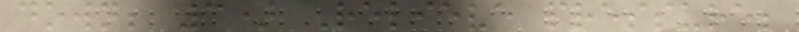down; 3) Relieve pressure;
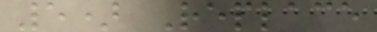5) Replace
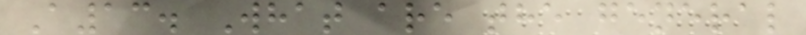A13. What are the general
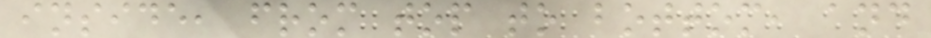inside, from top to bottom, and
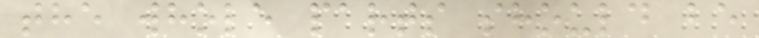the whole parts should be
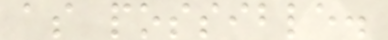as possible.
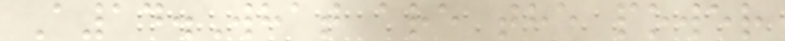A14.What are the power
